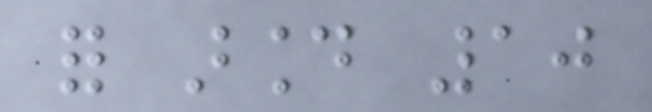for around 10
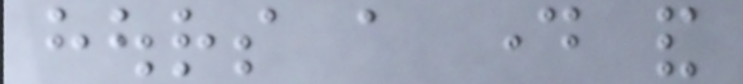hours a day and
